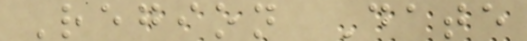Region Date
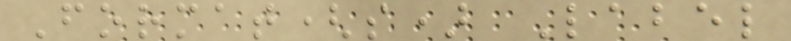Format(s) Label
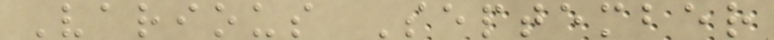Various September
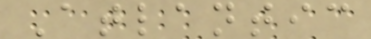Atlantic
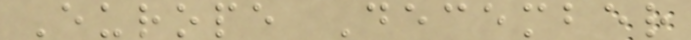Europe December
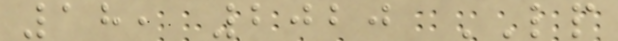18, 2020 LP
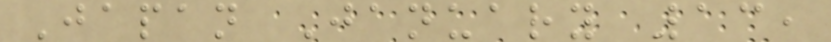Japan January 13,
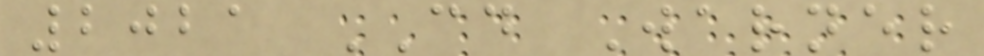2021 CD Warner
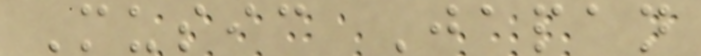Music Japan
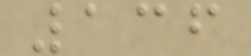136
